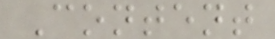Content
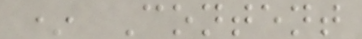* Content
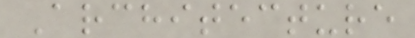Architecture
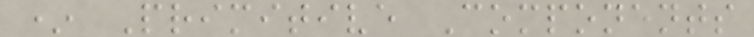* Primitive Components
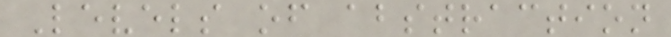Levels of abstraction
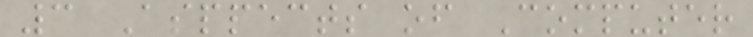3 Asppects of Computer
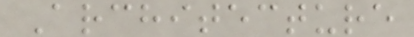Architecture
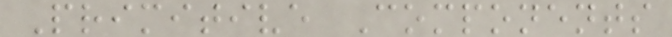Primitive Components
